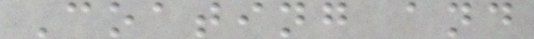Coating and
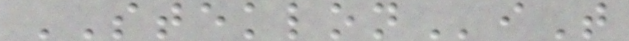STEKLONiT
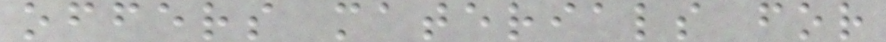offers materials for
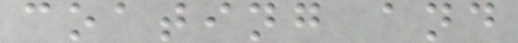coating and
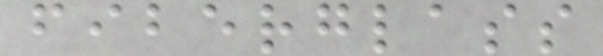fiberglass
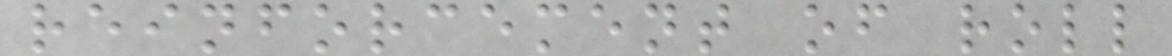reinforcement of roll
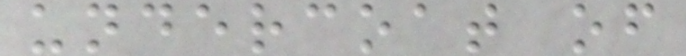undercoat of
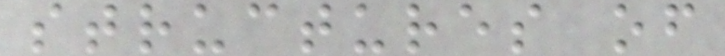structures of
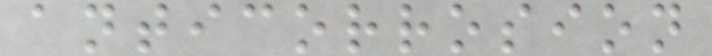anticorrosion
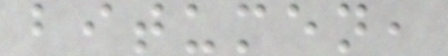bitumen,
